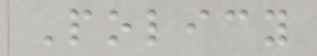Policy
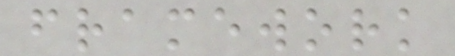framework
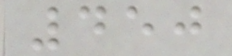450
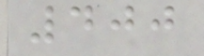400
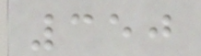350
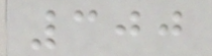300
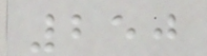250
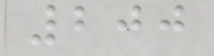200
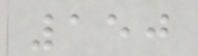150
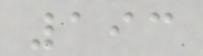193
